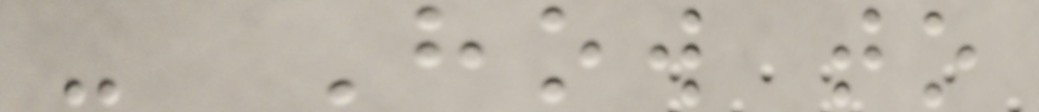- How to
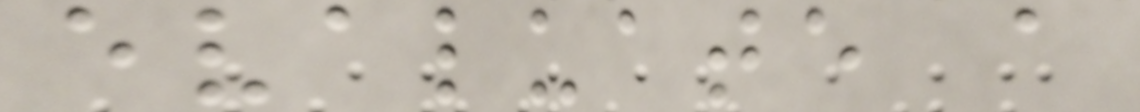evaluate a
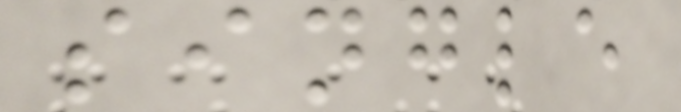single
